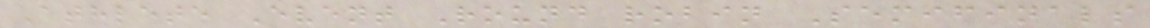Athlete Event Round robin Semifinals
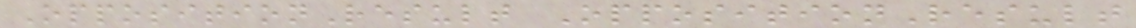OppositionResult OppositionResult
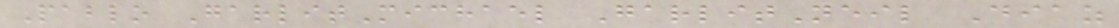Pablo GarlitMichael GarlitNeil Diaz
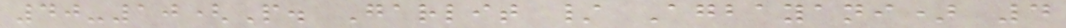40-10(P. Garlit / Agbayani) 4
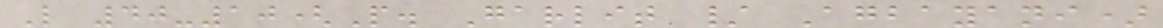L 40-10(P. Garlit / Agbayani)
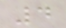4
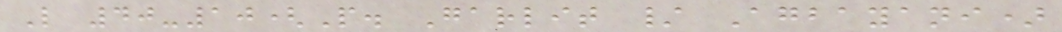L 40-10(P. Garlit / Agbayani)
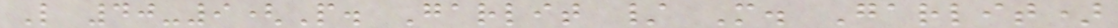L 40-9(P. Garlit / M. Garlit)
